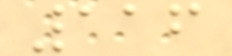116
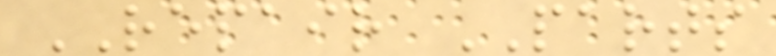REPAIR PARTS
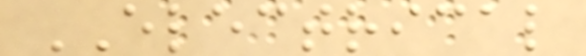ELECTRICAL
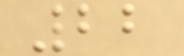22
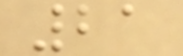21
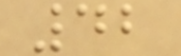42
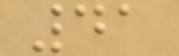41
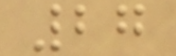27
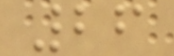26
